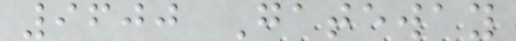9600 Gateway
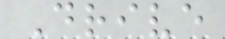Drive
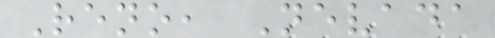Reno, Nevada
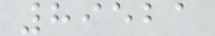89521
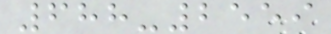688-2559
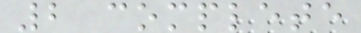2 complete
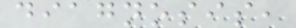diagnosis,
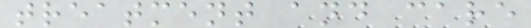treatment and care
